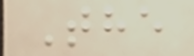The
